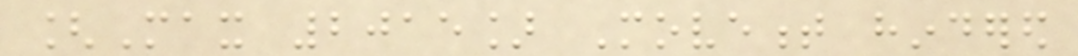[Max 2015] Movement hindered
